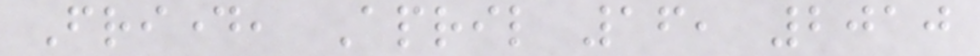Friday, April 16, 2010
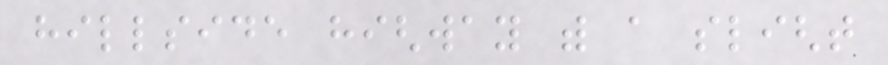hillside highway with a slight
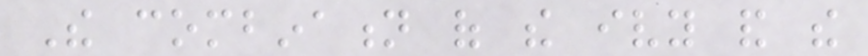The combination of the ivy and the
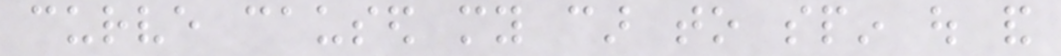curve caused my car to spin out and
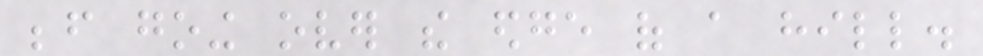before going over the edge of a hill.
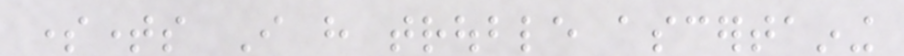sometimes I have trouble ascertaining
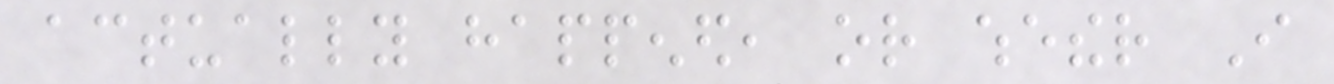actually happened, or whether I
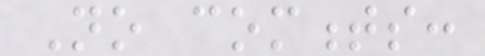No comments:
